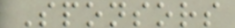Sponsors
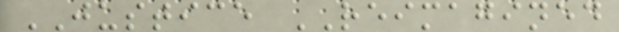JUSTICE REIMAGINED
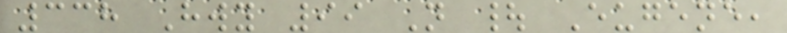338 Hwy 99 N | Eugene,
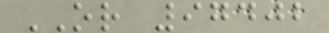OR 97402
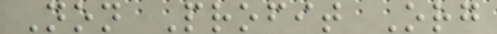Non Profit Org
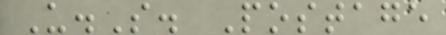U.S. Postage
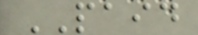PAID
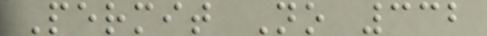Permit No 332
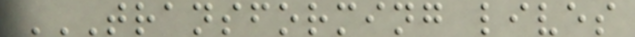TRANSFORMING LIVES
